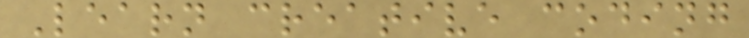Learn creative coding
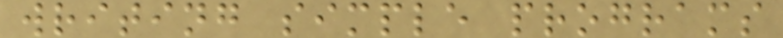writing simple programs
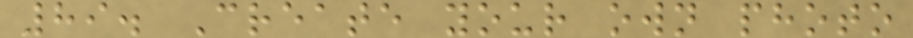89. Create your own photo
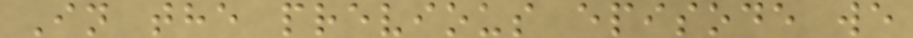In the previous episode we
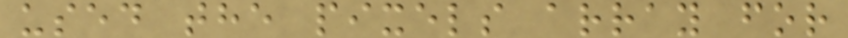used the pixels array for
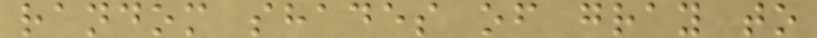random shades of gray to
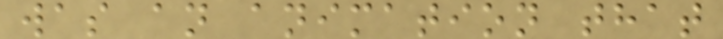was an animation that
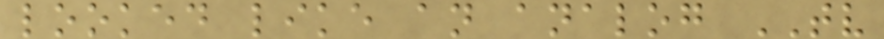looked like an analog TV
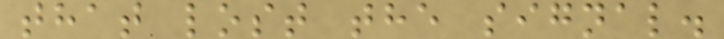that lost the signal.
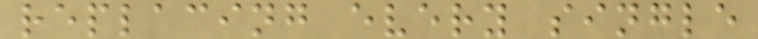replacing every single
